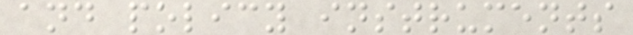and policy instruments
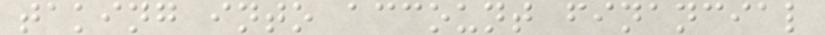taking into account financial
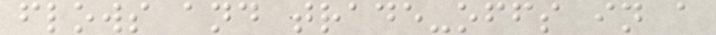flows and trade-offs in a
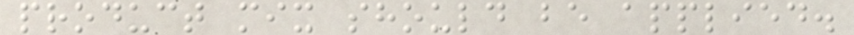product mix should be applied.
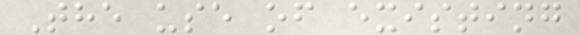The use of existing
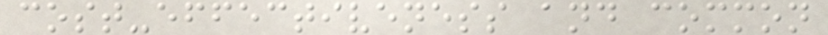cost-effectiveness and common
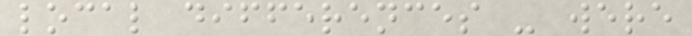local differences - were
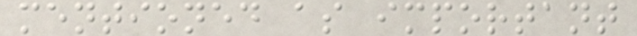mentioned as important
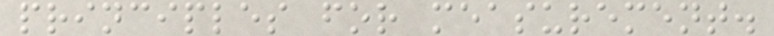principles for measurement.
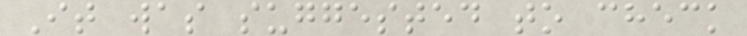It was suggested to check
